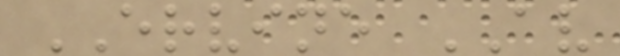ERVINE AV
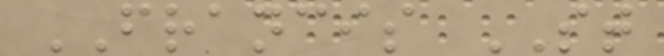FRANCIS ST
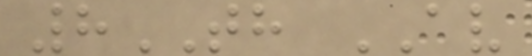8TH AV
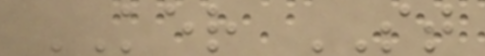KER ST
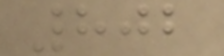802
